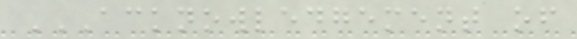ACKNOWLEDGEMENT OF
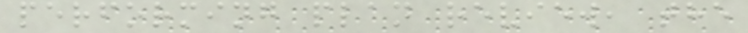performing plan review, the
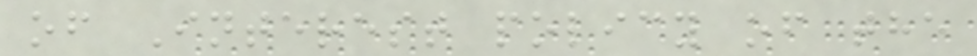of Interest policy of the
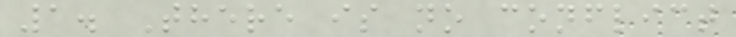1. There is no conflict
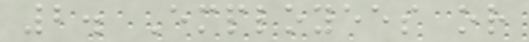2. Employees or
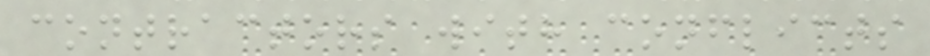contractors with conflicts
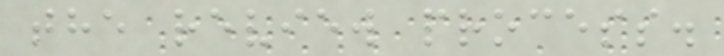the review process.
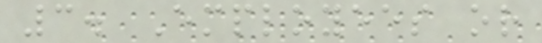3. Employees or
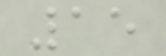15
